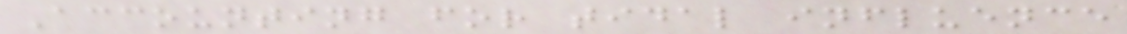Accounting for tidal influence
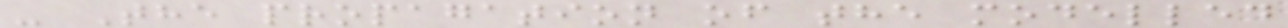- The propagation of the modelled
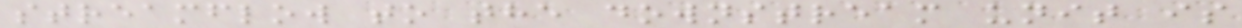streamflow to the downstream unit is
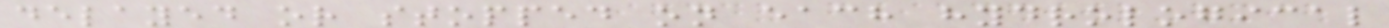delayed or stopped on each hydrological
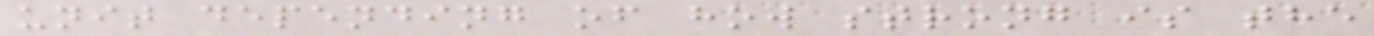unit depending of how strong is the
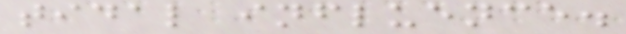tidal influence.
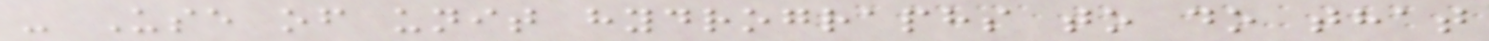- Use of unit hydrographs to do that
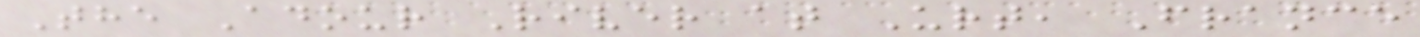The Adour River at Urt, France
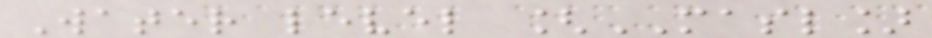Water level [MASL]
